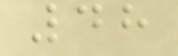48
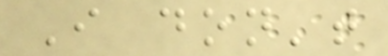I don't
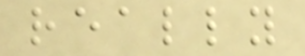really
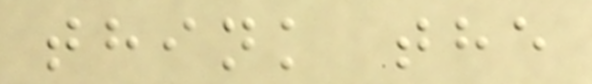think the
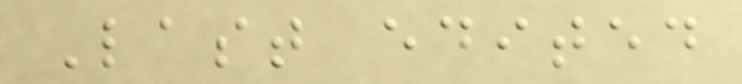Last edited
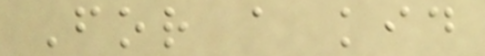For a kid
